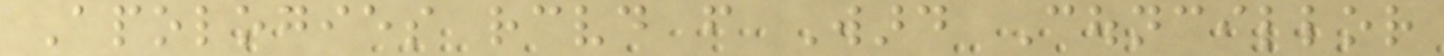Apologies received from Ward Councillor
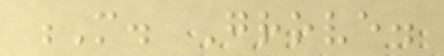M. Grove.
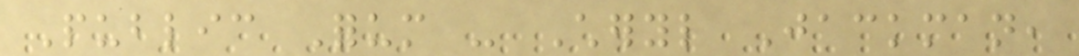Public Forum - Cheryl Jackman,
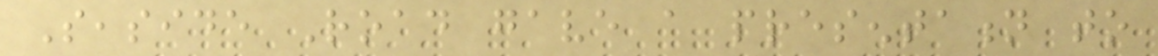Seaside Road gave a presentation to
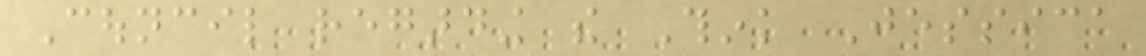Council regarding the Think Jessica
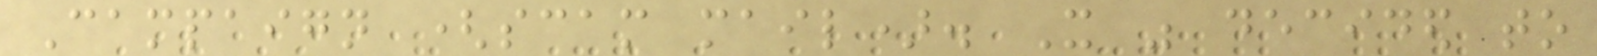Campaign (scam mail). It was decided to
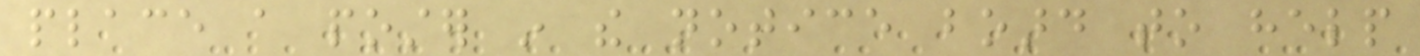place a poster in the notice board to help
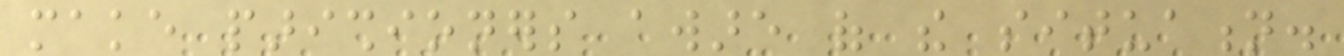make parishioners aware of the situation.
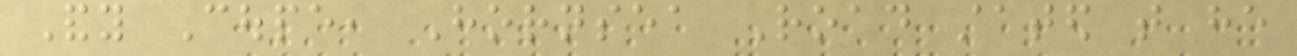Andy Coupe, Hornsea Road stated that he
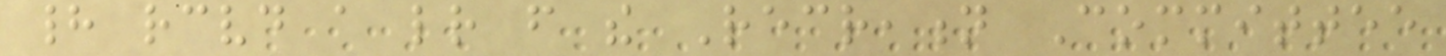had received a letter from the Recreation Committee
